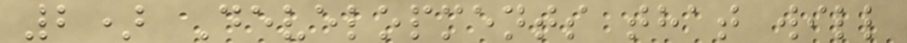2) Developments that will
